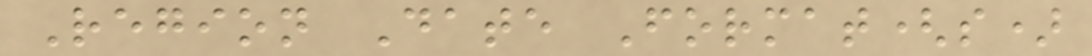Region Date Format(s)
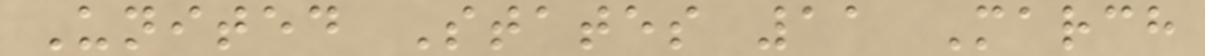United States 11 March
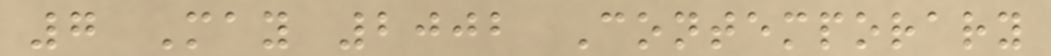7 May 2002 Contemporary
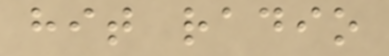hit radio
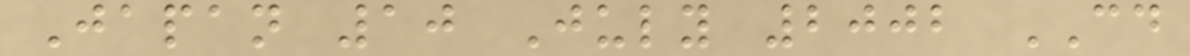Japan 10 July 2002 CD
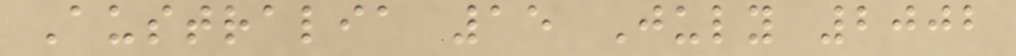Australia 15 July 2002
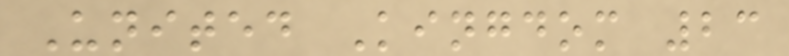United Kingdom 23
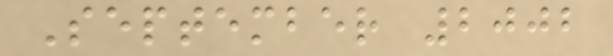September 2002
